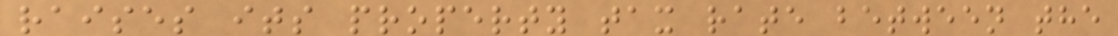raises its property tax rate between the
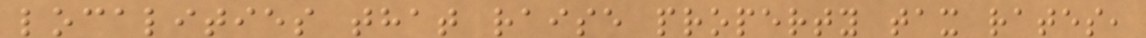localities that raise property tax rates,
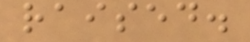raised.
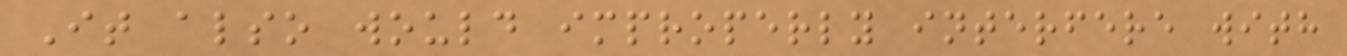It also would improperly interfere with
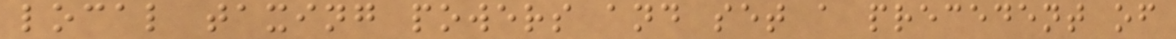local taxing powers and set a precedent of
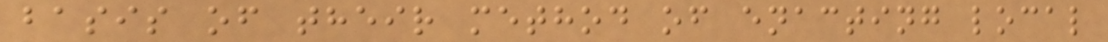basis of their method of enacting local
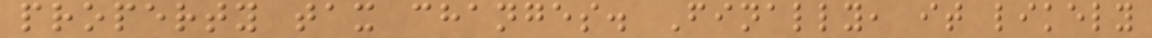property tax changes. Finally, it likely
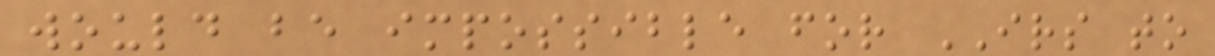would be impossible for IRS to
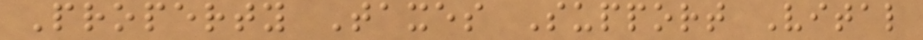Property Taxes Support Vital
